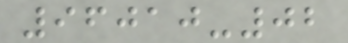96010-02
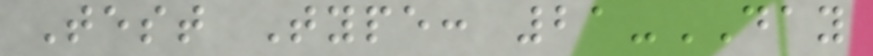Test Type: 21-DAY
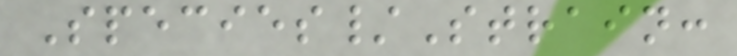Species/Strain:
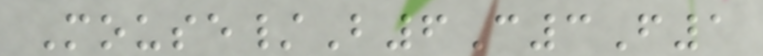Mouse/B6C3F1
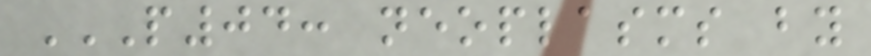P04: NEOPLASMS BY
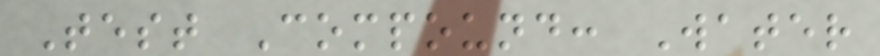Test Compound: Water
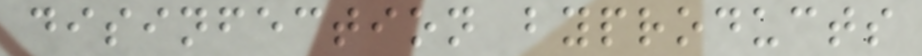disinfection byproducts
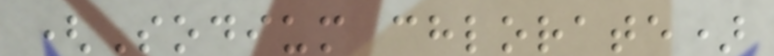(Sodium chlorate)
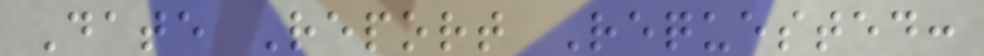Date Report Requested:
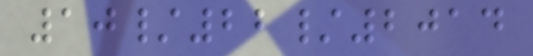10/22/2014
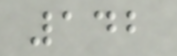142
